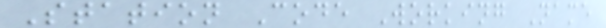Station Code Working Name
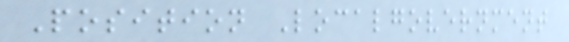Position Localgovernment
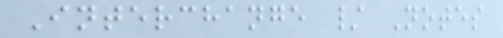Interchange / Notes
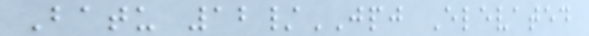Batu 12/JPJ Elevated
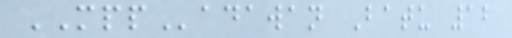MPPadawan Batu 12
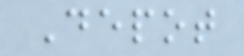Depot
